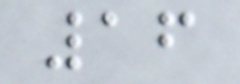16
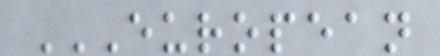EUROPEAN
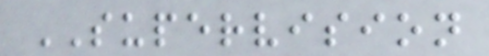SUPERVISION
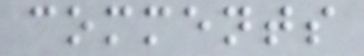comments
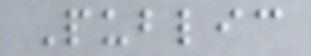Public
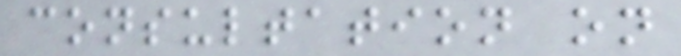consultation on
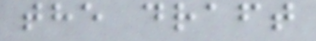the draft
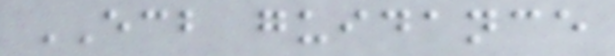ECB guidance
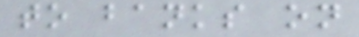to banks on
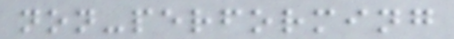non-performing
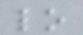lo
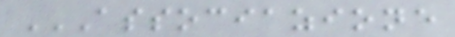ASSOCIAZIONE
